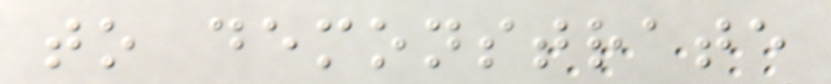to demonstrate
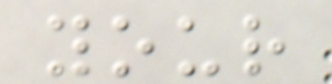your
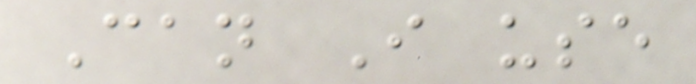Can I use
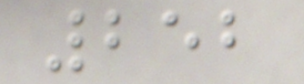252
